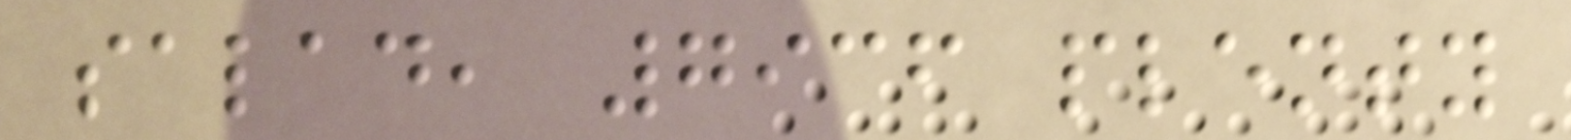salad, 7936 plenty
